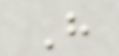H
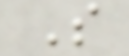S
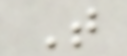T
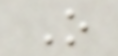O
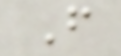F
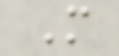M
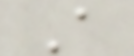A
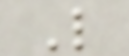L
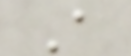A
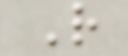R
